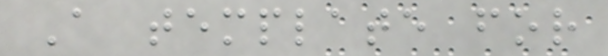A template for
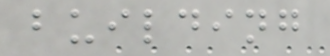building
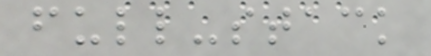full-stack
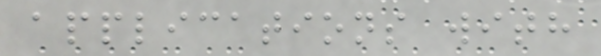applications with
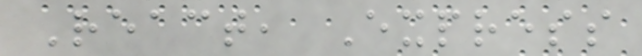React, Express
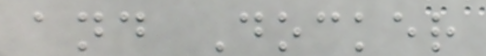and Docker
